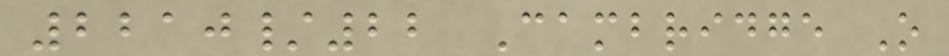2210/22 Cambridge O
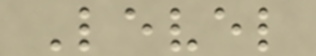Level
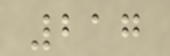217
